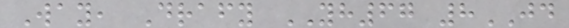Way, Drafy YH67 8JD
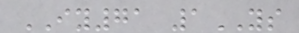IY71 1YS
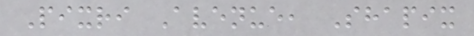Pixri Avenue, Shapix
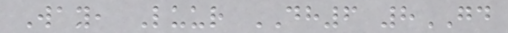Way, Luur DH6 8GD
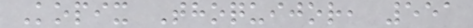Kopix Thoquijor, 551
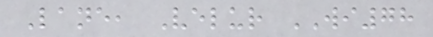Lane, Velur WI78
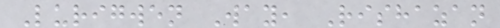Lurigwen Way, Rishazan
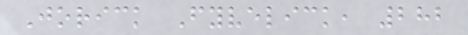Jorick Fyvelick, 282
